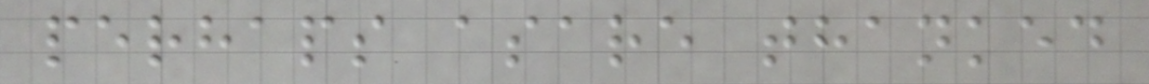perhaps asare thanked
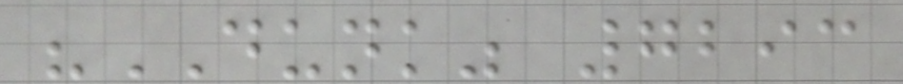"DUNK" 7293
